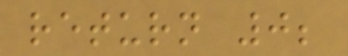return 0;
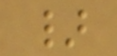}
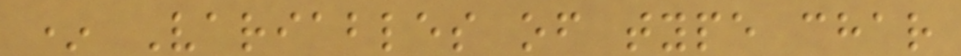* Variables of type char
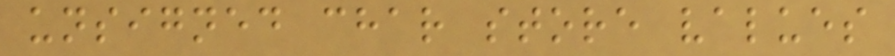unsigned char store values
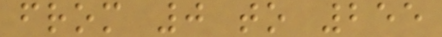from 0 to 255
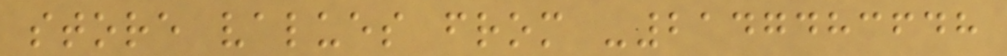store values from -2147483648
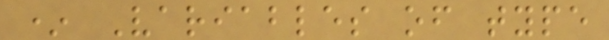* Variables of type
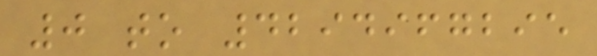0 to 4294967295
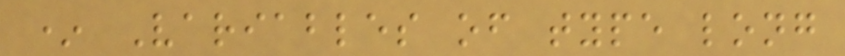* Variables of type long
